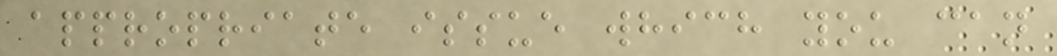appropriate issue which you can
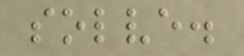solve.
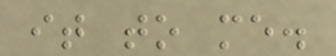it to me.
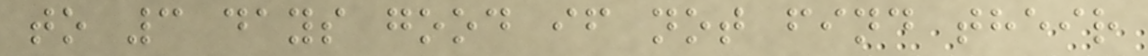to 3 days good if not find their
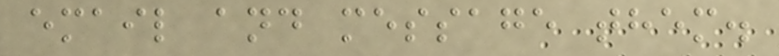email and message them.
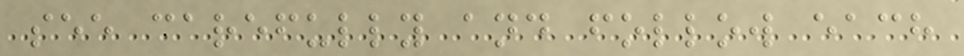see carefully and follow each
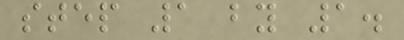step 1 by 1.
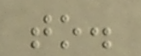to.
